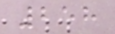258
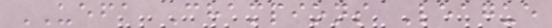UEFA Champions League
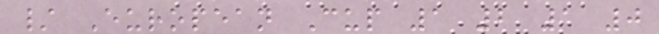/ European Cup 1 2 1 0
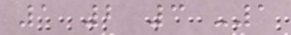1 2 3 -1
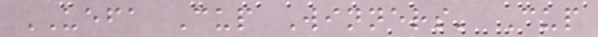UEFA Cup Winners' Cup
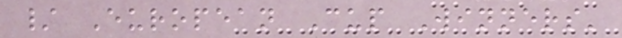/ European Cup Winners'
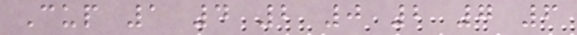Cup 1 4 2 0 2 7 6
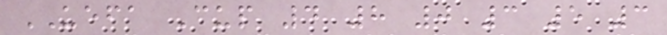UEFA Cup 4 8 0 3 5 3
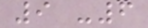9 -6
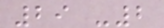29 -2
